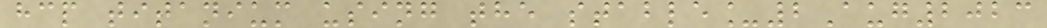hcp titanium using the stable_2Aug2023
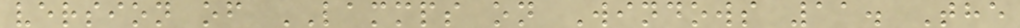version of LAMMPS on Windows 11. The
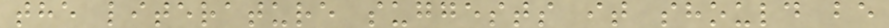the literature suggests it should be
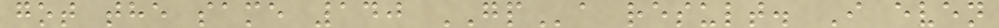got the same 140 GPa result. I even
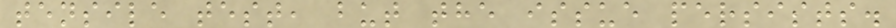tensile test, but the issue persists.
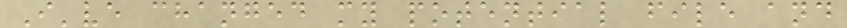I've changed my potential file and
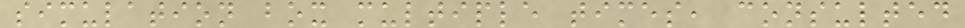simulation box multiple times, consulted
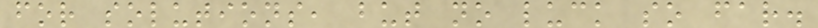for solutions, but no luck so far.
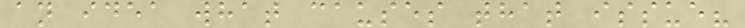an idea what causes that issue?
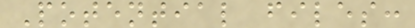Potential files:
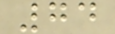74
